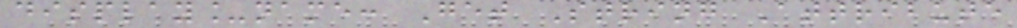display_name: Get String Attribute
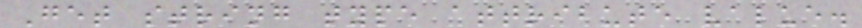Get string type attribute value.
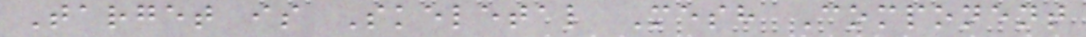Target is Skeletal Mesh Component
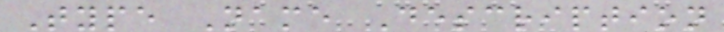Type Name Description
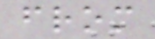from
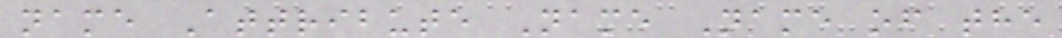name Attribute Name Name of the
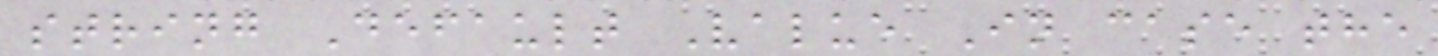string Default Value In case the
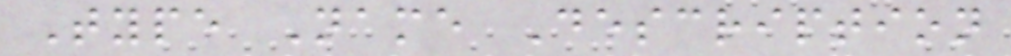Type Name Description
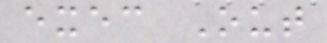exec Out
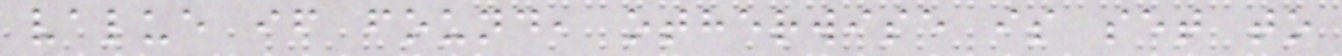value if found, otherwise is set to
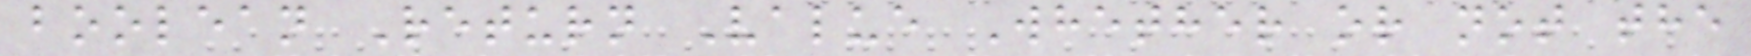boolean Return Value Whether or not the
